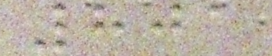801
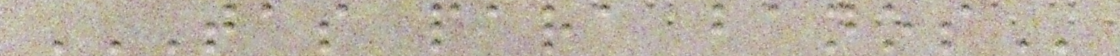TAS PARA BANOS
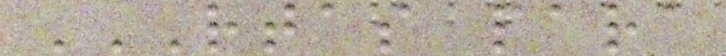RTAS PARA
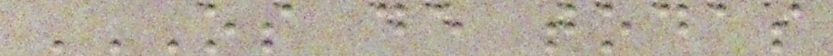OS DE TODAS
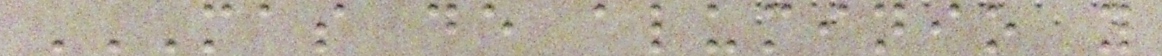MAS DE ALUMINIO Y
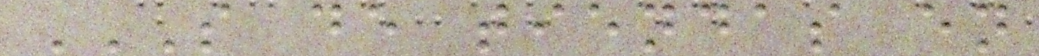S DE TIENDAS EN
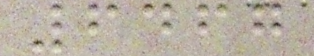6467
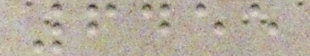6455
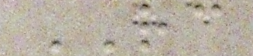RC
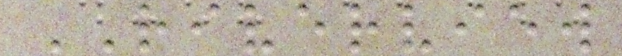RIVERVIEW
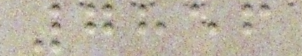7856
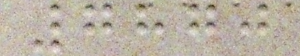7870
